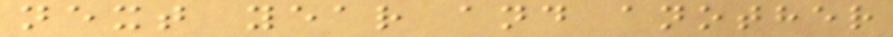next year and another
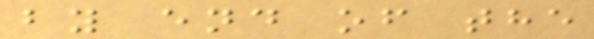by end of the
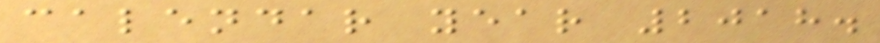calendar year 2018.
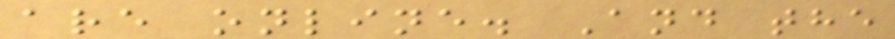are online. And the
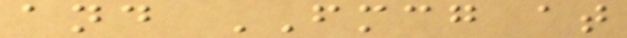and FMCG at
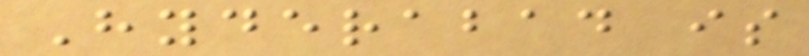Hyderabad is
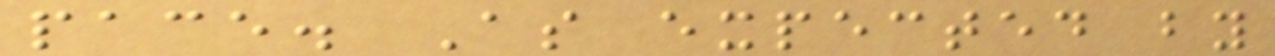pace. As expected by
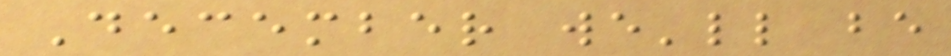December we'll be
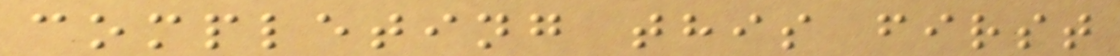completing this first
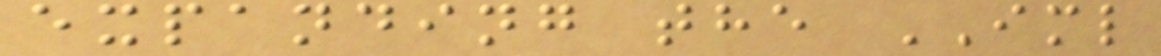expanding the IML
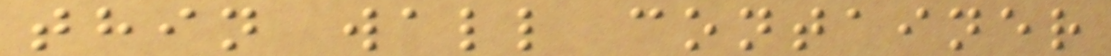thin wall container
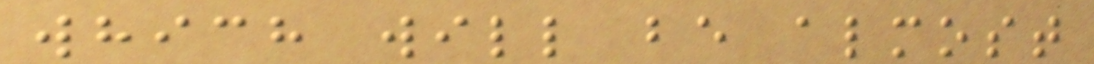which will be almost
